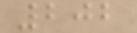202
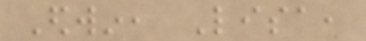Edwin, Lisa,
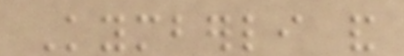Kymberli and
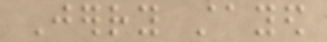Jerry stayed
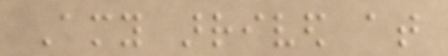Amy arrived at
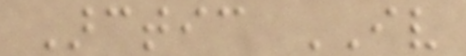Arctic IV
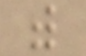with
